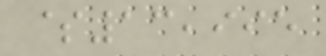$13,995
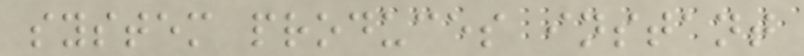system produces instant
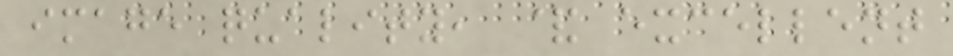image quality, & excellent
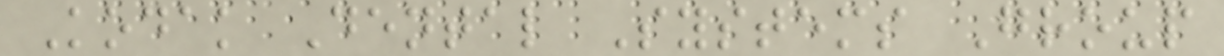Kodak Dental Systems Group
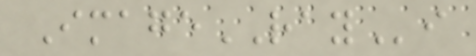ImageRAYi
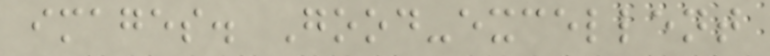images. Good-excellent
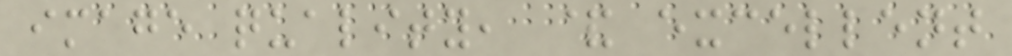image quality, & excellent
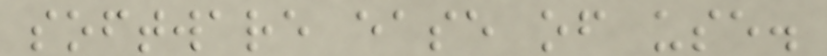software ease of use.
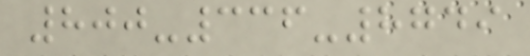800-336-8749
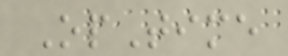OpTime
